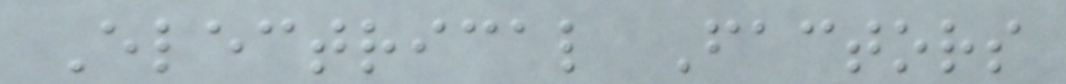Electrical Factors
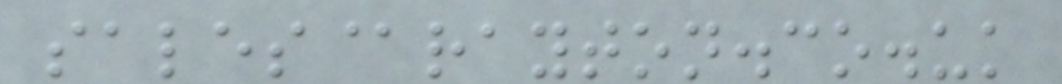sales@rayton.co.uk
